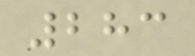283
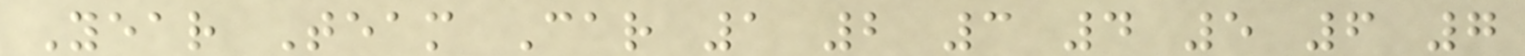Year Team Car 1 2 3 4 5 6 7
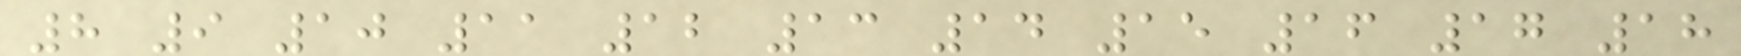8 9 10 11 12 13 14 15 16 17 18
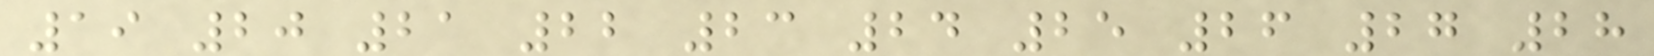19 20 21 22 23 24 25 26 27 28
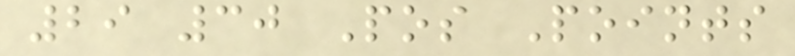29 30 Pos Points
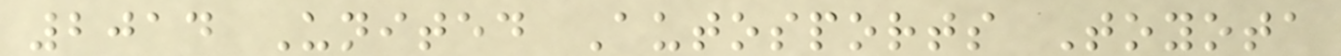2014 United Autosports Toyota
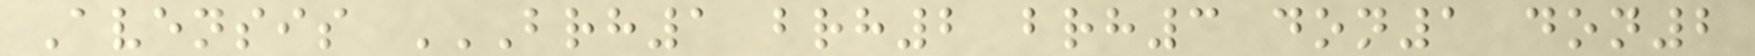Avensis BRH1 BRH2 BRH3 DON1 DON2
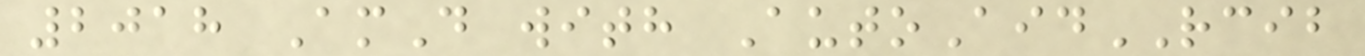2018 AmD with AutoAidRCIB
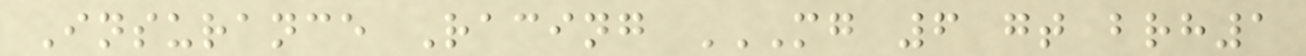Insurance Racing MG 6 GT BRH1
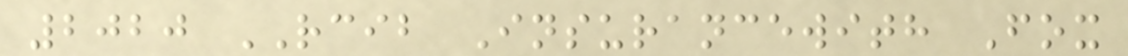2020 RCIB Insurancewith Fox
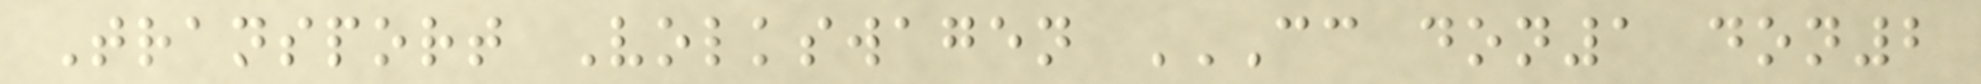Transport Volkswagen CC DON1 DON2
